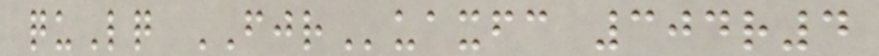quLq FJRuaxfc 304r4
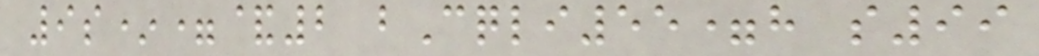9s*=&2 bCqli55=h s99
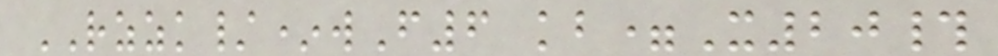RZZK/*wF6 kb=X20#
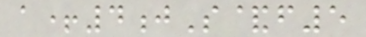a+4jS&f5
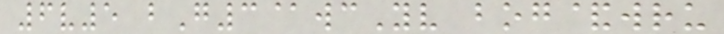6v5 bG3@wcYv bog&wru
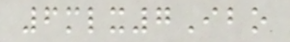6mlx7Ibo
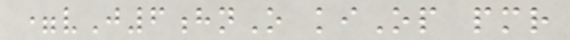=vJ6hnO kiOp pmr
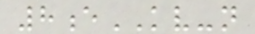8eKV-n
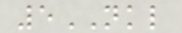5NKL
